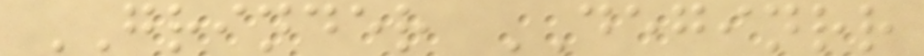GRINDER DEGINRR
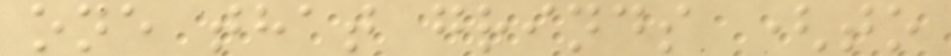one that grinds (to
